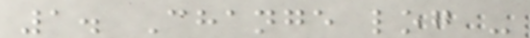1. Change log -
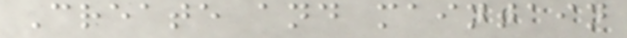Create and maintain
